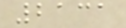2131
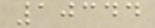10344
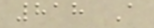818 A
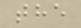the
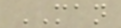MAN
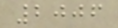2006
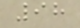98
